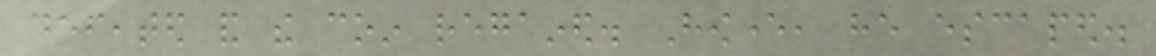defeated and the coin regained. However, he escaped.
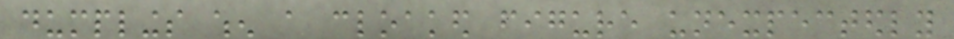dumplings when a cloaked figure unexpectedly
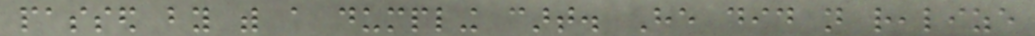passed by with a dumpling cart. He did not realize
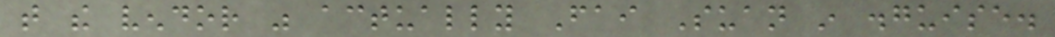that the vendor was actually Fai Suan in disguise.
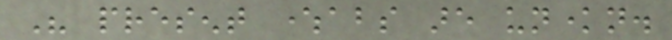His present whereabouts are unknown.
